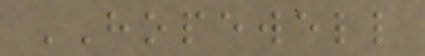HOPEWELL
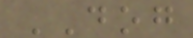DOG
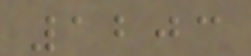1203
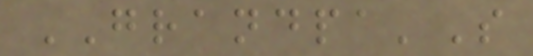GRANDPA'S
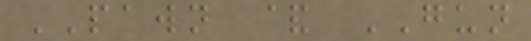PAWN & GUN
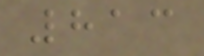813
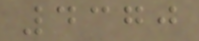4370
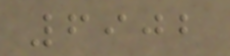6902
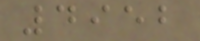4952
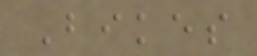Bikes
